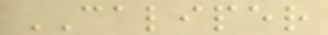CALIPER
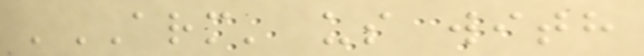'ARM' us with
